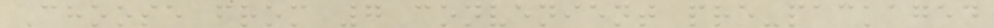Choose from 7 convenient pre-packaged
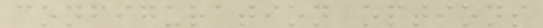configuration options
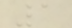1
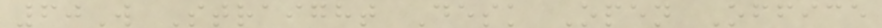60W Straight Desk Open Office
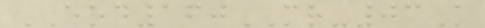EOD160MR-03K
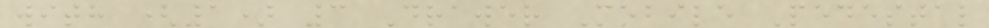with (1) 3 Drawer Mobile Pedestal
